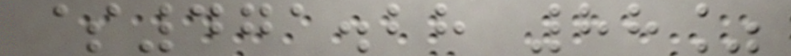$471.28 88%
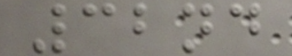32nd
